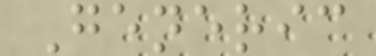Generic
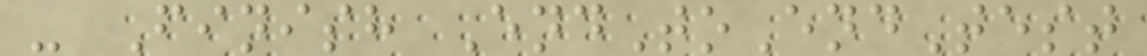- Finish EndToEndTest
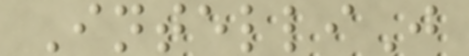IntelliJ
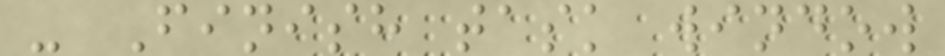- Finish task window
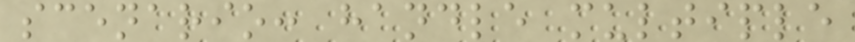scenario: handle multiple
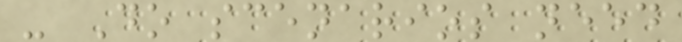- Do scenarios need
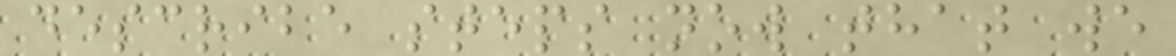describe steps now that we
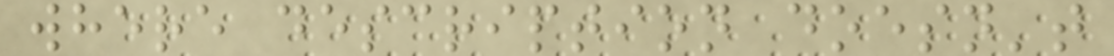where description doesn't
